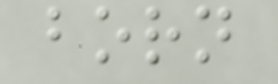born
